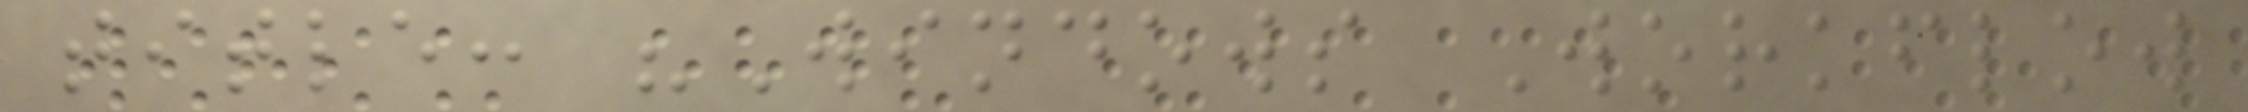title: "Windows Workflow
